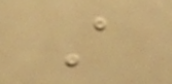A
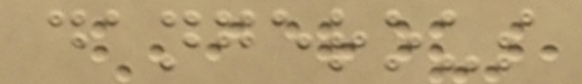dangerous
